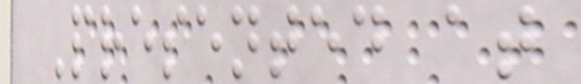Presented at
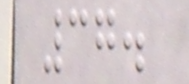37.
